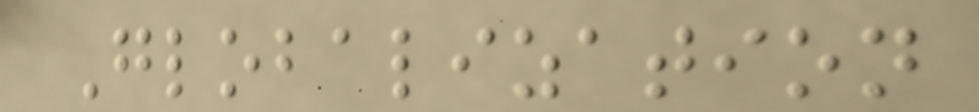Globalization
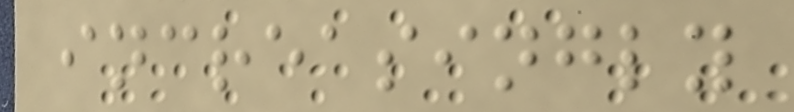increasingly
